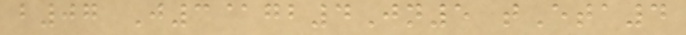b07 J3@gb4Jn5 tEta4
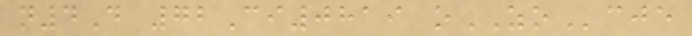n4D 72Ci0819 oZOcje
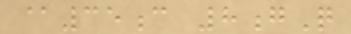@35c 8gQ
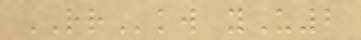RRkw yU2
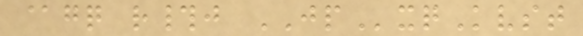@gq r#j JPxqKvst
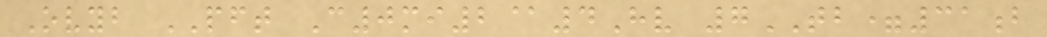Ovyb PFT C0mi2@4Hv 7TB=31b
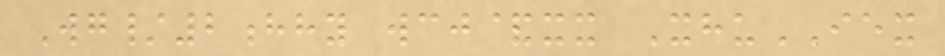Wg/2hhy wcj&xx XhuIEX
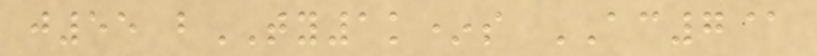j55 bTY1k*s AC7@
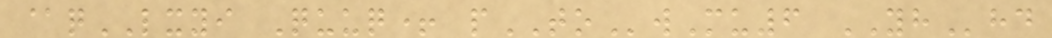@qLXYI Quuq+ pTOwMu6 YHhd
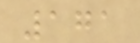171
